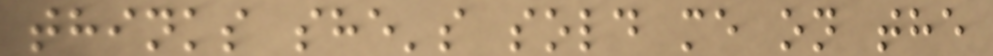thinks she's sold me on the
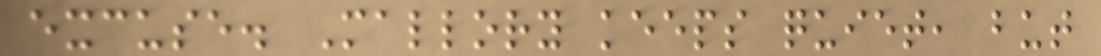excuse. Mallory keeps quiet, but
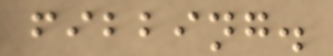fibbing.
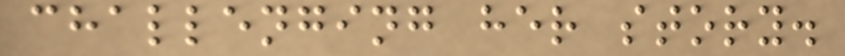challenging her story.
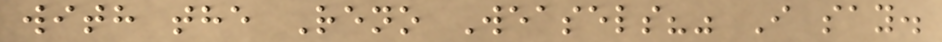with the Reno Weasels?" I say.
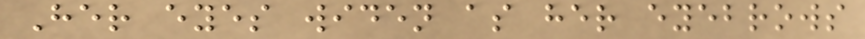Her eyes widen as her eyebrows
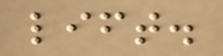lift.
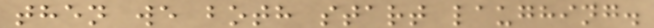then we both start laughing.
